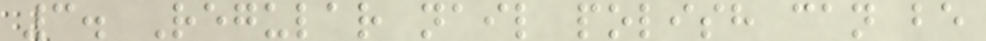3. Regular nail polish can be
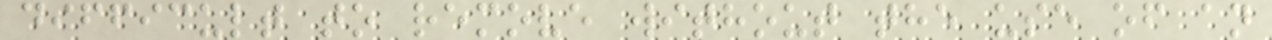difficult to remove without the use of an
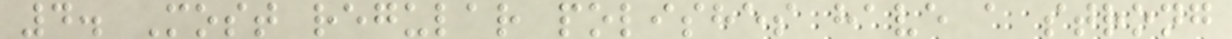4. Most regular polishes have a strong
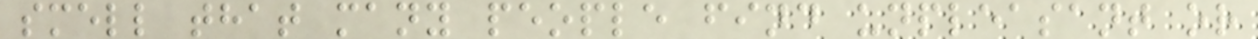smell that many people find unpleasant or
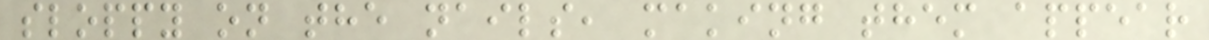sloppy on the nails, making them appear
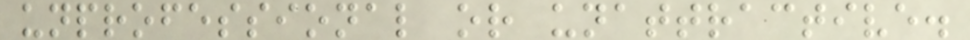unprofessional or unattractive.
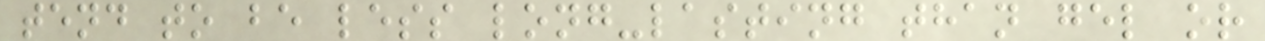tend to be less long-lasting than gel or
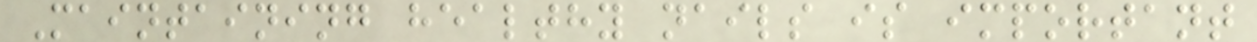Maintaining healthy nails is important
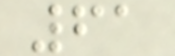61
